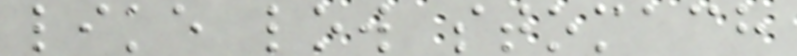like low stomach
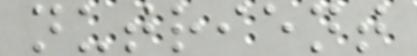nutrient
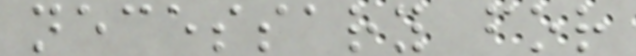necessary for
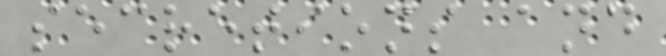secretions and
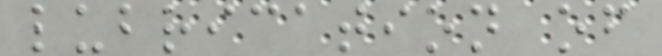lubrication of
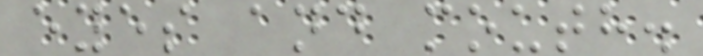eyes and mouth.
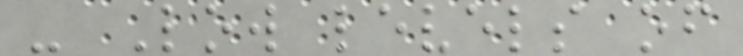- Low levels of
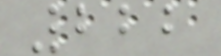222
